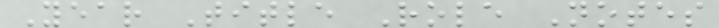Year Title Role Notes
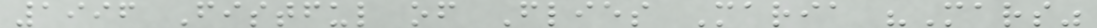1996 Fistful of Flies Maria "Mars"
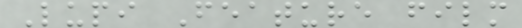Lupi Feature film
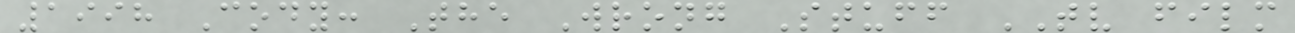1998 Cody: The Wrong Stuff TV film
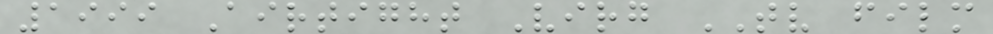1999 Airtight Virg TV film
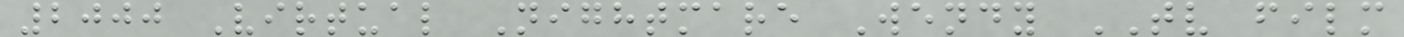2000 Virtual Nightmare Wendy TV film
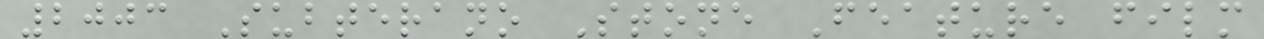2003 Subterano Stone Feature film
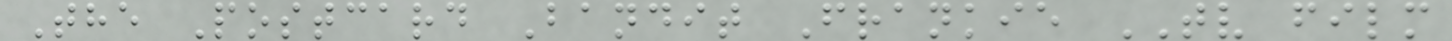The Postcard Bandit Frankie TV film
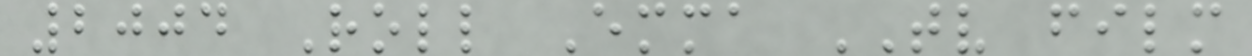2004 Roll Emma TV film
